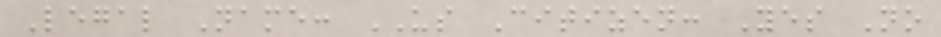Legal Name: US Citizen: Yes No
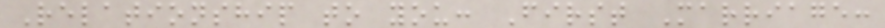Relationship to you: First Marriage:
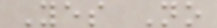Yes No
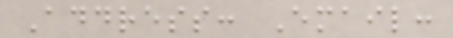Address: Email:
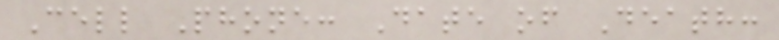Cell Phone: Date of Death:
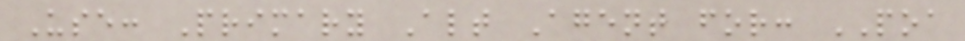Use: Primary Alt Agent for: POA
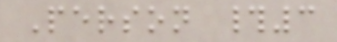Person #3
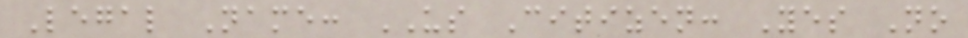Legal Name: US Citizen: Yes No
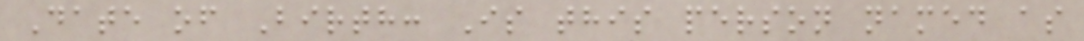Date of Birth: Is this person named as
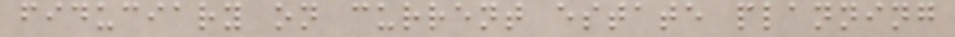fiduciary on current estate planning
